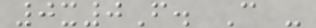0x0F. C -
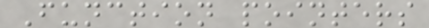Function pointers
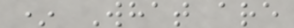* What are
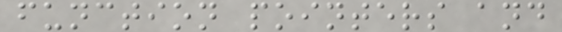function pointers and
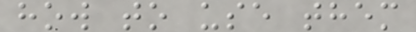how to use them
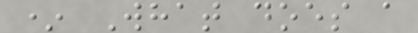* What does a
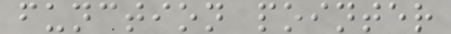function pointer
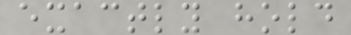exactly hold
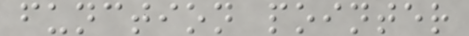function pointer
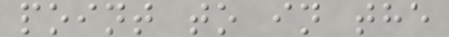point to in the
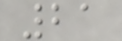21
